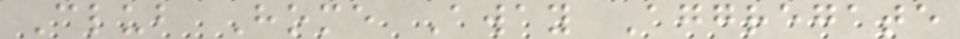Club Home Away Aggregate
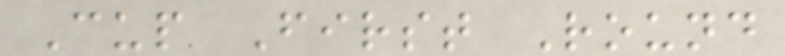Cup First Round
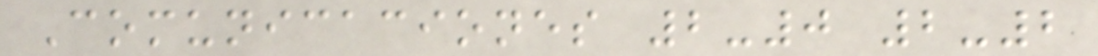Comunicaciones 2-0 2-2
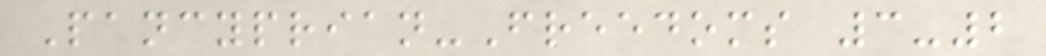Pancyprian-Freedoms 3-2
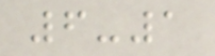6-1
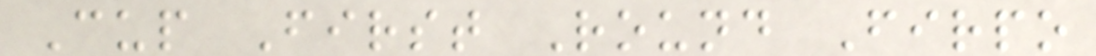Cup First Round Firpo
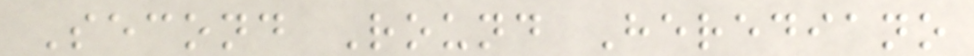Second Round Herediano
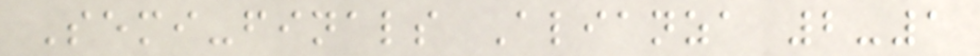Semi-finals Alianza 2-1
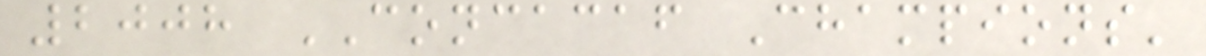2008 CONCACAF Champions'
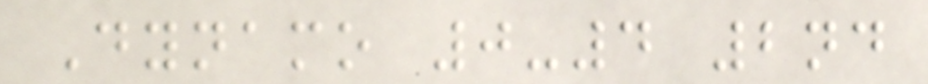Dynamo 0-4 2nd
